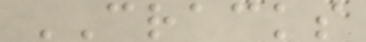CRACKS
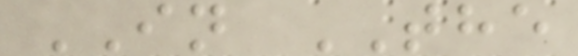IN THE
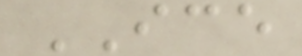ICE
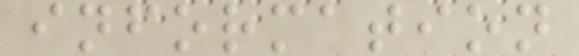information
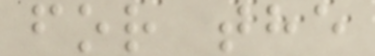for the
